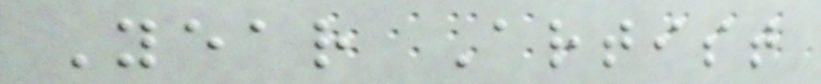Year Artist
